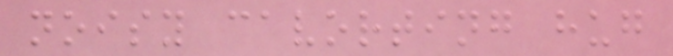noisy cavorting hug
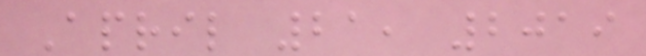April 21, 2019
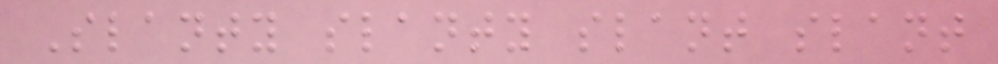Slanty slanty slant slant
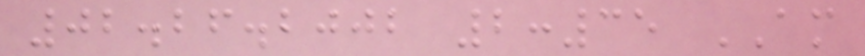02.26.2002 2:35 AM
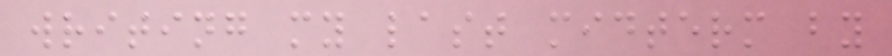writing my last midterm by
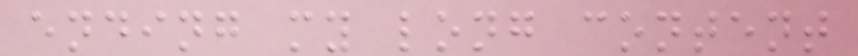ending my long content
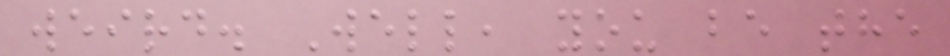weird. Well, you be the
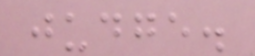judge.
